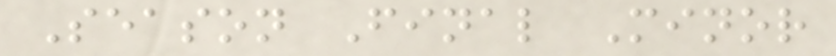Season Final Minor
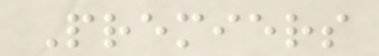Premiers
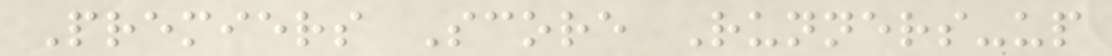Premiers Score Runners-up
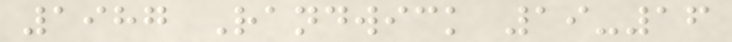1987 Randwick 19-16
